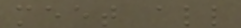meet all
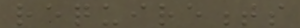requirements
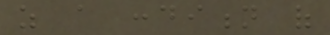as a condition of
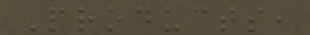Products,
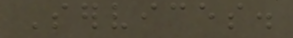Services.
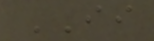II
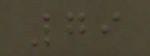79
